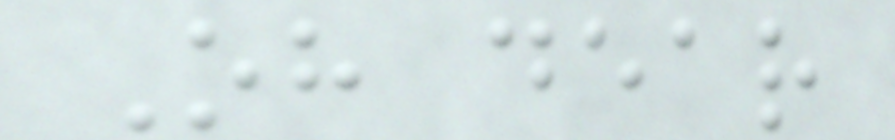Oh dear
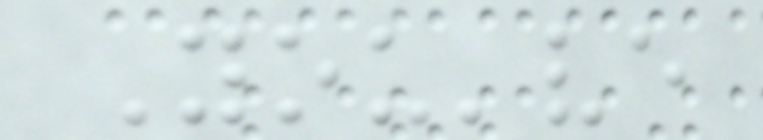You've
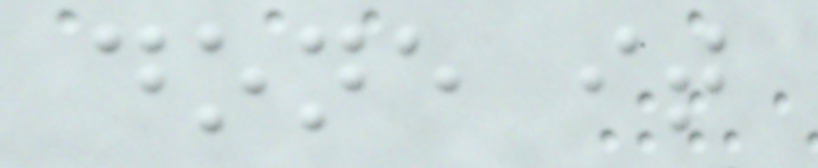done it
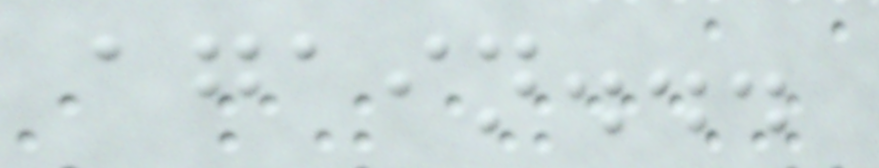again...
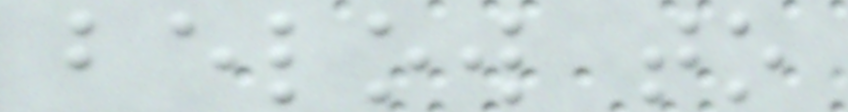below to
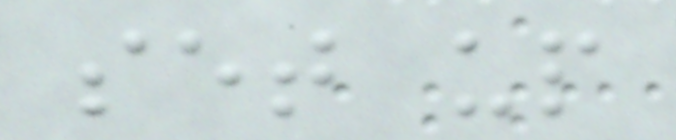set up
